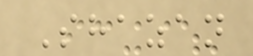Shazan
